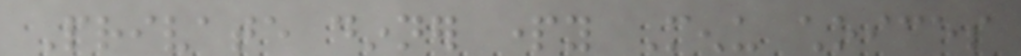Private dinner party Menu choices
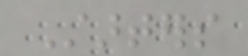Starters
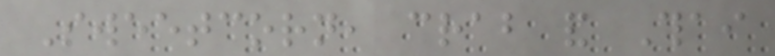Sweetcorn, crab and Thai
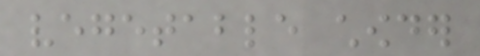vegetable chowder
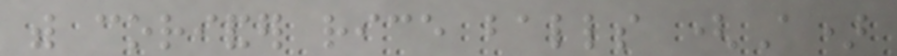with coriander rice balls (A)
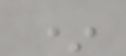*
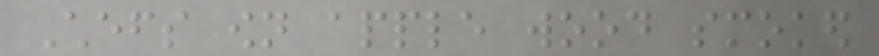Chefs own apple wood smoked
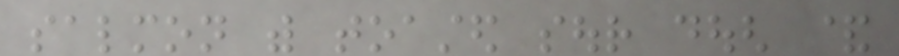salmon with toasted sour dough &
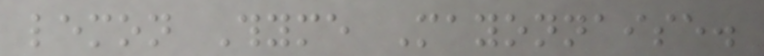lemon Thyme Mayonnaise.
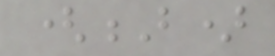(B)
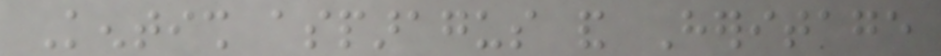Kentish asparagus and Heritage
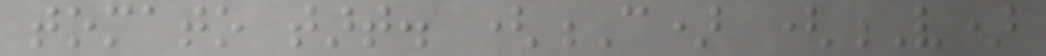tomato tart. (C) (V)
